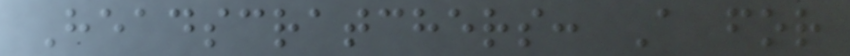Headscratchers: A for
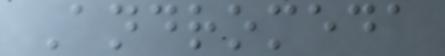Andromeda
